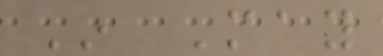In May
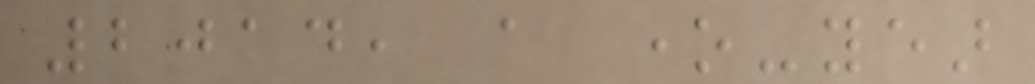2014, a one-year
